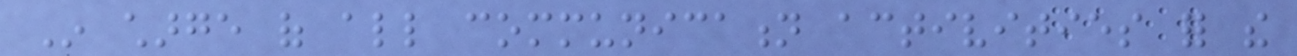In charge of all communication activities for the
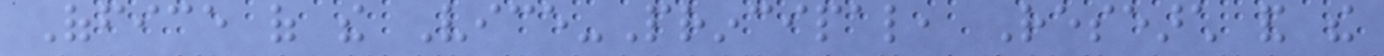Office of the Vice-Principal, Research and the
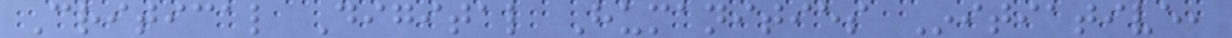Critical Digital Humanities Initiative,
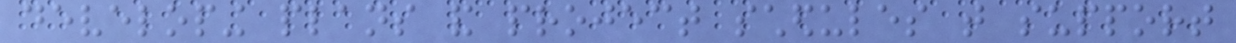developing plans and project schedules that support
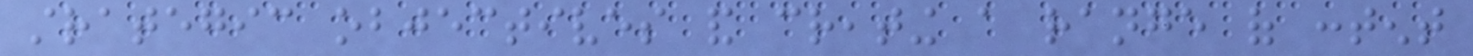strategic objectives and creating a range of content
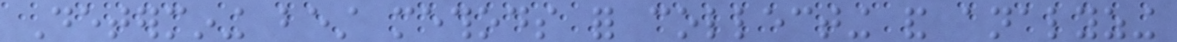Determining best methods for collecting and analyzing
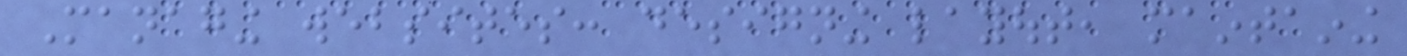Managing websites: designing layout, maintaining
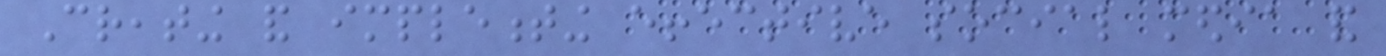Creating and implementing effective social media and
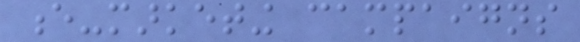e-marketing campaigns
